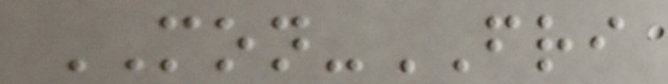MON-FRI
